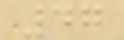47
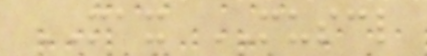MAX MUSCL
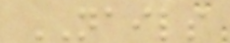NAILS
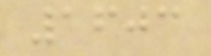1603
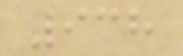938
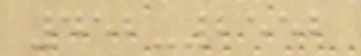452-2552
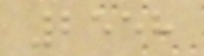2558
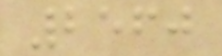2560
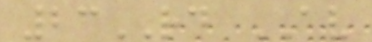23RD AV
